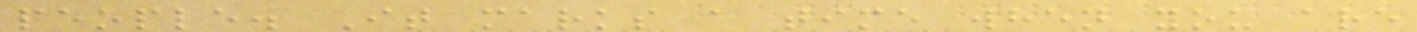people. It marks a time when you are
